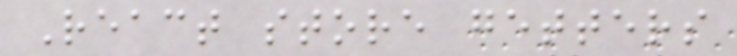React store getters
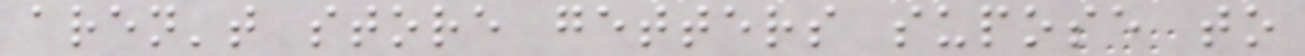aren't store getters supose to
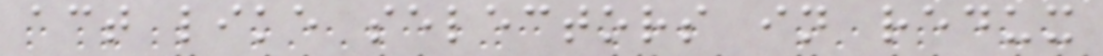act like selectors in redux
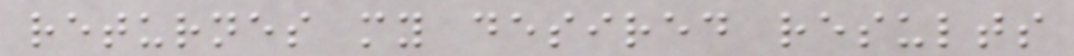returnes my desired results
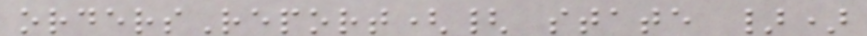ordersReport({ state })
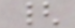{
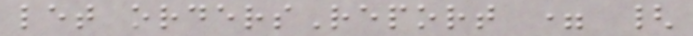let ordersReport = {
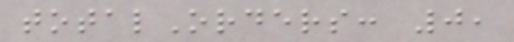totalOrders: 0,
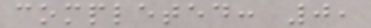completed: 0,
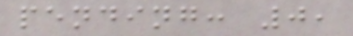pending: 0,
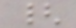{
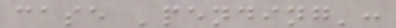case 'pending':
